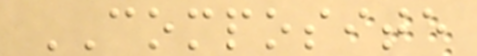COMPOSITE
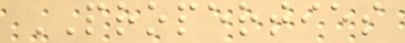PROPERTIES
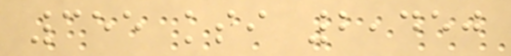355 ksi 2,450
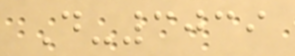D-3039
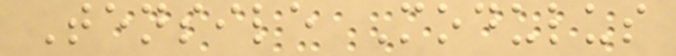Tensile Modulus
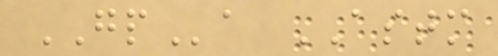GPa ASTM
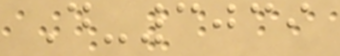D-3039
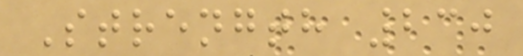Strength 230
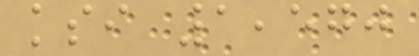ksi 1,570
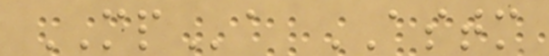MPa ASTM
